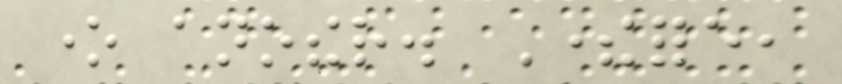one another. Therefore,
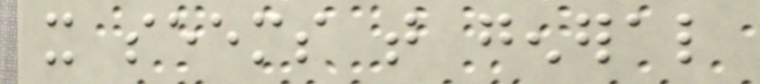it seems that general
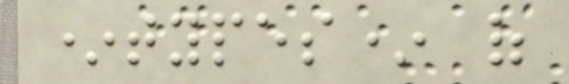*types* of
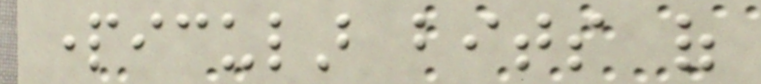particular bits of
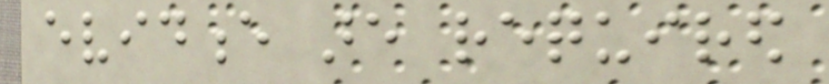evidence are required
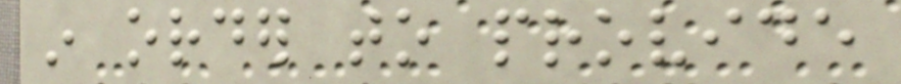in order to provide
